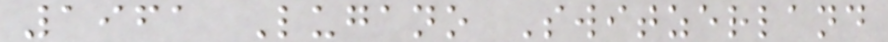1961 Lugano Switzerland
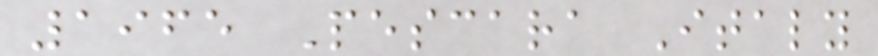1965 Pescara Italy
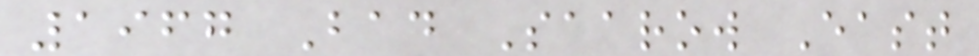1967 Bad Saarow East
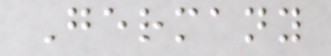Germany
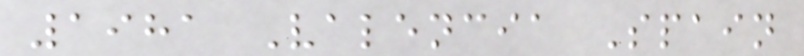1981 Valencia Spain
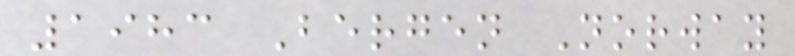1983 Bergen Norway
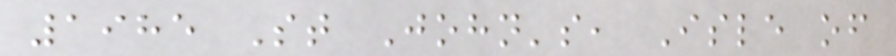1985 St John's, Isle of
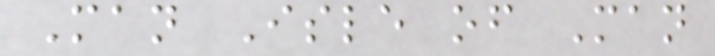Man Isle of Man
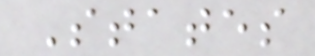States
